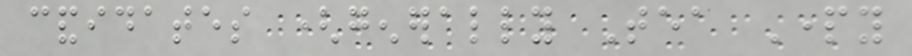candidates (generally Tea Party
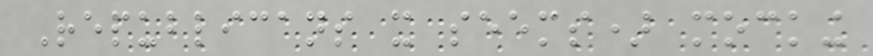Republicans it seems) mocking
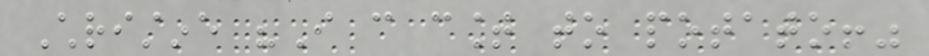Christine "I can count to potato!"
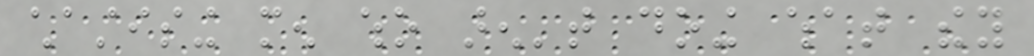chastising men who aren't doing what they
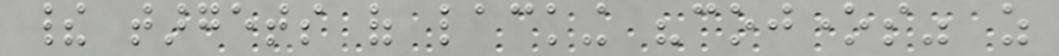their targets of lacking "cojones" as
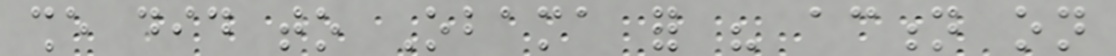she did to Obama for his action on
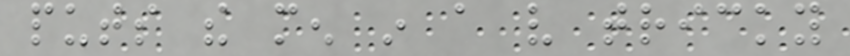puts the men in a very tricky
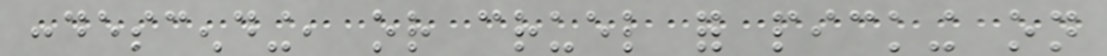condescending, or cruel for picking on
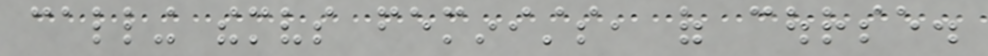calling themselves feminists, of course.
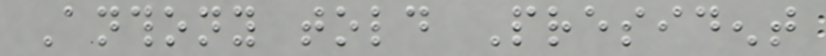Anthony told President
